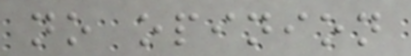no opinion
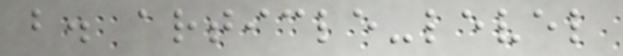b. article-level
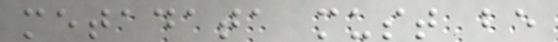metadata must be
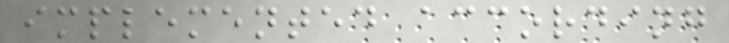implemented according
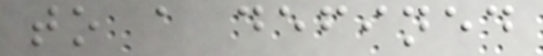to a defined
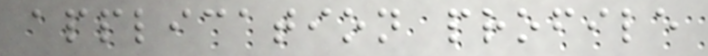application profile
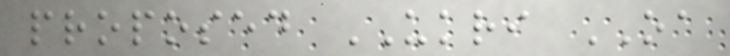proposed UKRI OA
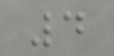4
